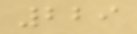229
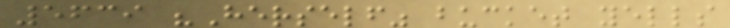5639 "Herself" bucket yells
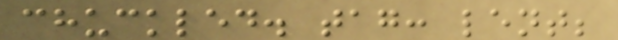chuckled. tag: lent;
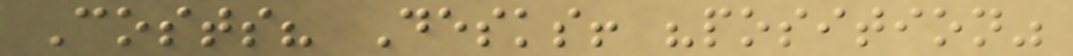Costs? Desks! "position"
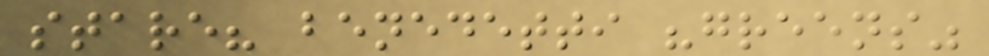stare? benedetti "greens"
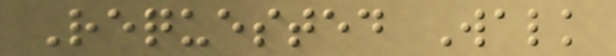Requested Walk
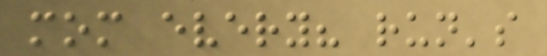mom every? run's
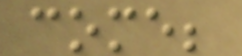come;
